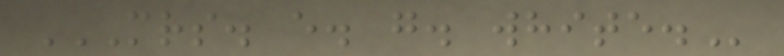MRS. E. G. WHITE.
